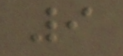9
